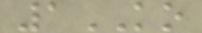1KO
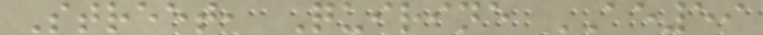Street, Quirine AE59
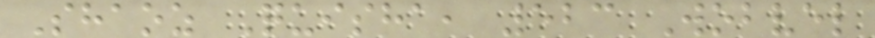Shaoz Quisha, 523 Wobvel
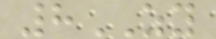8ZY
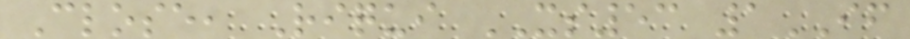Close, Riqui XS53 1IF
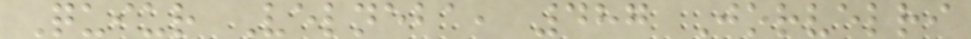Quiur Velneba, 487 Jorvelri
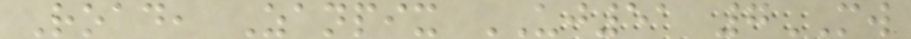Road, Zanpix UJ51 7MW
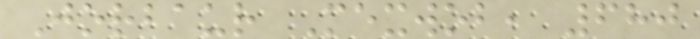Jorbaur Mexwob, 680
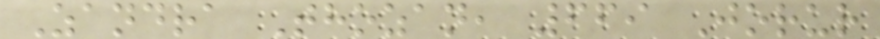Zandra Thozan, 669 Jorur
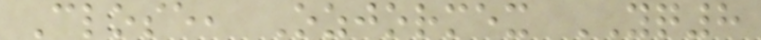Close, Ozjormex YQ8
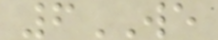6WE
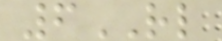6RL
